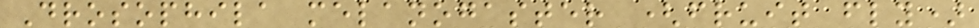Drosophila melanogaster (fruit fly)
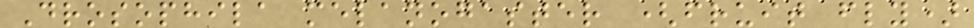Drosophila melanogaster (fruit fly)
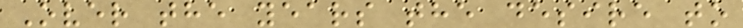Over the years the desire to
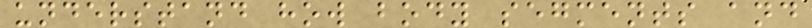understand how body segments and
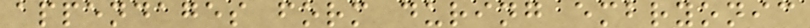appendages form during embryonic
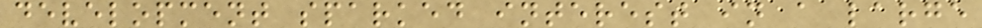development sparked interest in a large
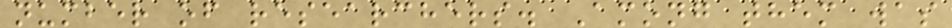number of researchers. Among them was
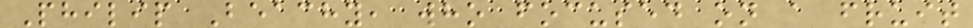Philip Beachy, who focused on a fruit
